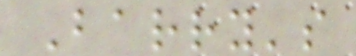Barry's
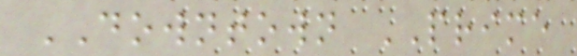DOWNTOWN PRIME
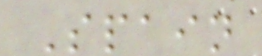Spain
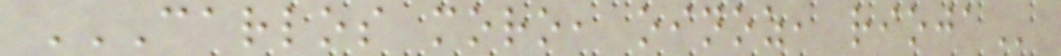CARLOS MORO, OINOZ, RIOJA
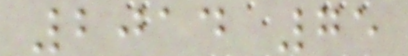2014 75
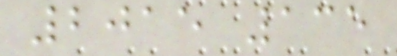2015 135
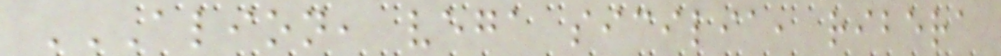ALION, VEGA SICILIA, RIBERA
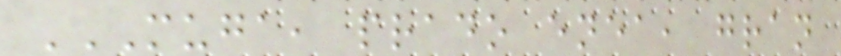MUGA, PRADO ENEA, GRAN
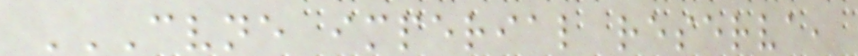CVNE IMPERIAL RESERVA,
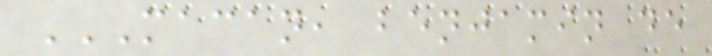MACAN, BENJAMIN DE
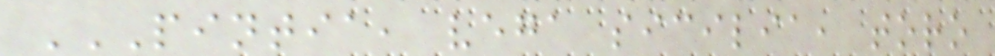PINTIA, VEGA SICILIA, TORO
